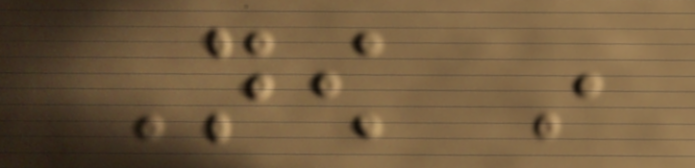Now in
